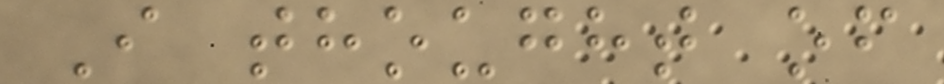I thought of
